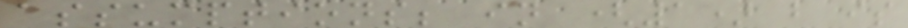assumptions; in (1) b is
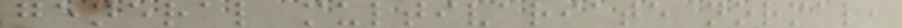general multivariate normal,
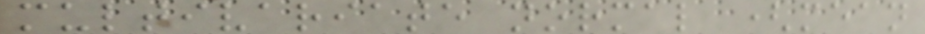multivariate normal (mean
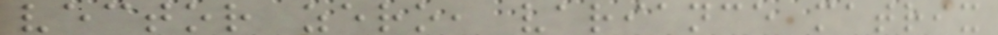vector zero, variance matrix
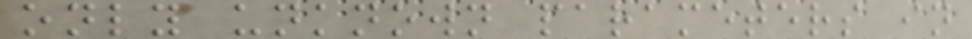only unknown parameters in
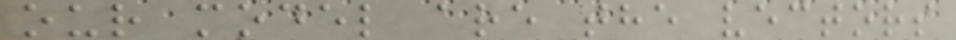our model are the vectors
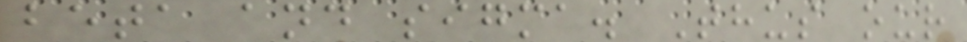beta and sigma. Thus our
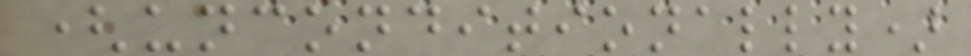(unconditionally)
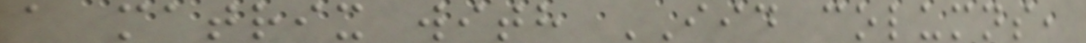a matrix with IID columns,
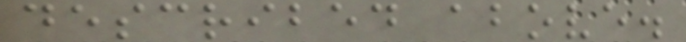described above.
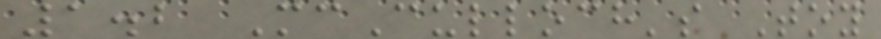1.2 McCulloch's Toy
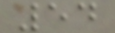54
